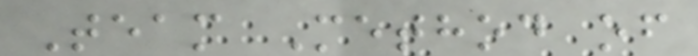Team Method of
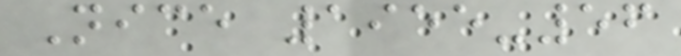Nice 1955-56
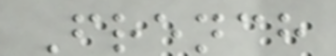French
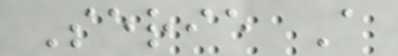Serie A
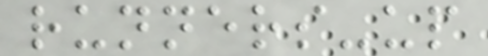runners-up
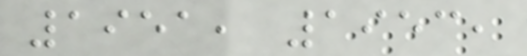1951, 1953,
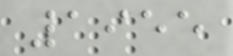1955
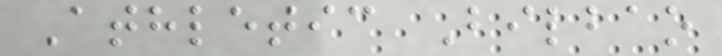Athletic Bilbao
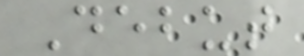Debut
